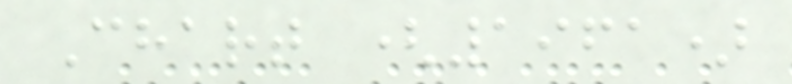Chart (1961)
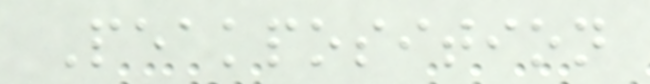Peakposition
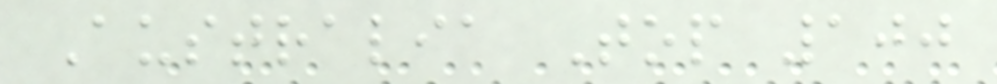Australia Top 100
